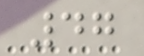47
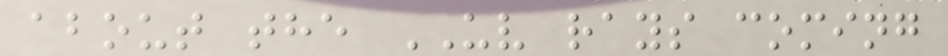about the UV rays coming
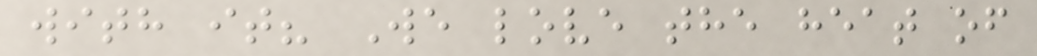with it? We love the heat of
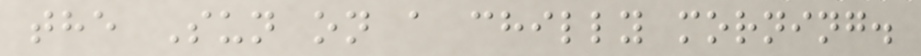the Sun on a chilly morning.
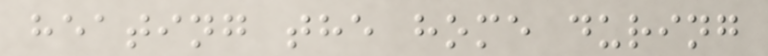heating the home during
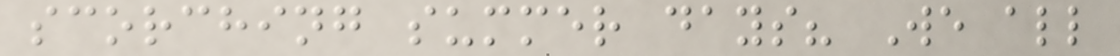scorching summer days? We all
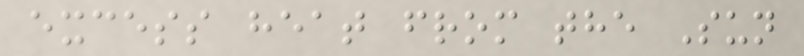excess heat from the Sun
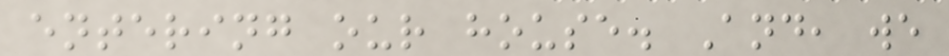entering our house. And, we
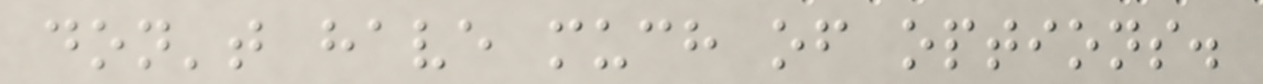don't have much of options.
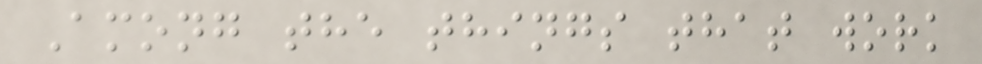Among the things that work
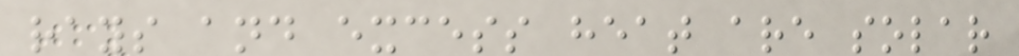rays and excess heat are solar
